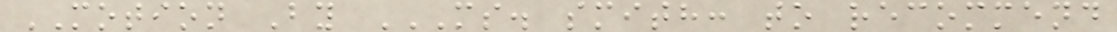MOTION By MS. SMITH: TO RECOMMEND
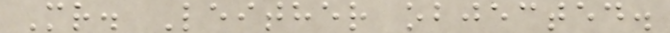Mr. Leither objected.
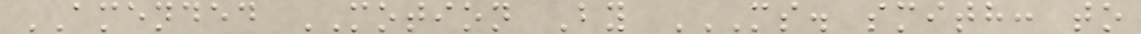AMENDED MOTION By MS. SMITH: TO
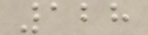128
